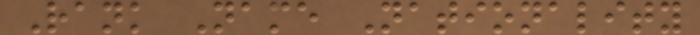Rank Name Nationality
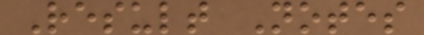Result Notes
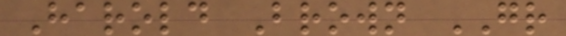Harold Brown GR
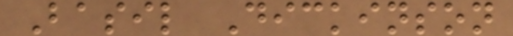Basil Dickinson
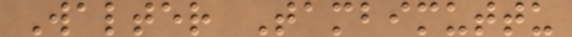Walter Tambimuttu
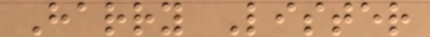Harry Lister
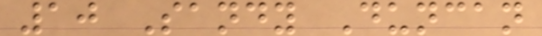10 Sandy Duncan
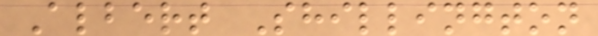Albert Shillington
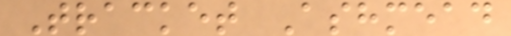Tracket Ashmead
